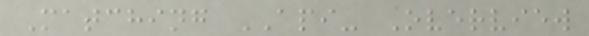Matching API- Overview
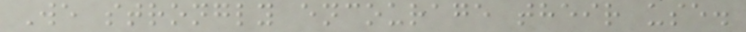We strongly encourage their use.
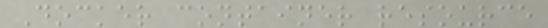Docker container resource
